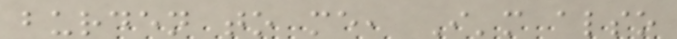burden to me, I'm also
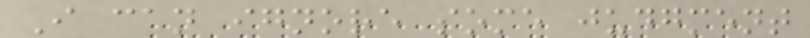I can ignore some judgment
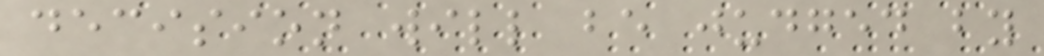decision will be judged by
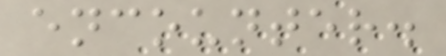encounter.
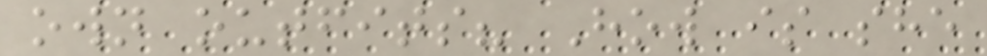own outfits? How is she
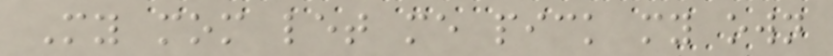My mom let me pick my own
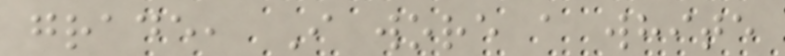grade, I wore a white
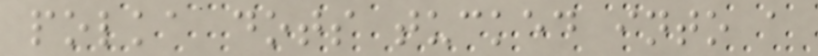polka dots tucked into a
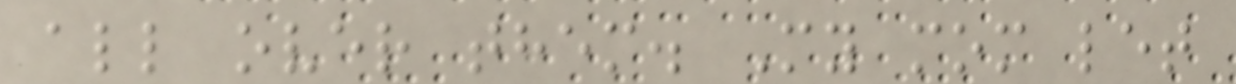all over them. My mom let
